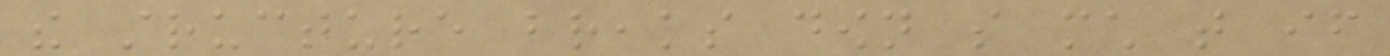the structure breaks down so much that if
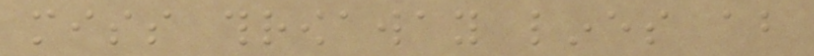miss throwaway lines about
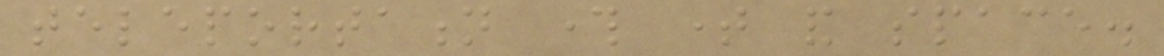teleportation through time and space.
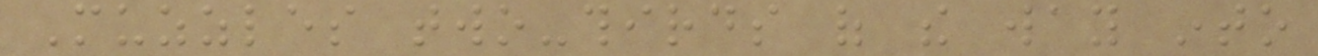Muzzles two-thirds of the way into
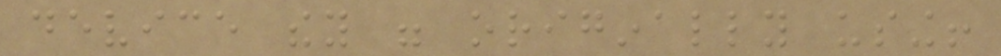device they were originally using!
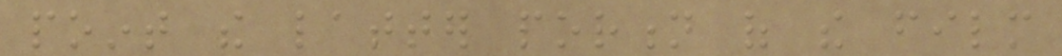point the latter portion of the film
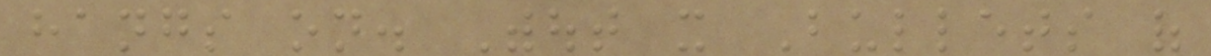hangs on. Without it Bullets of
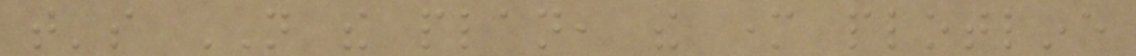that's NOT the plan, the mother plotline
